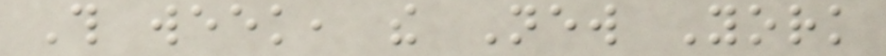This week, the New York
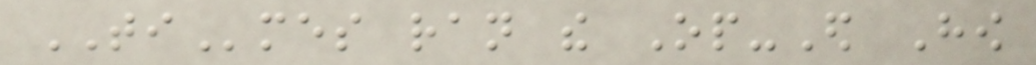TImes ran the Op-Ed How
